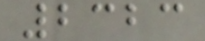2323
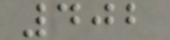402
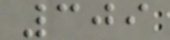309
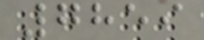7859
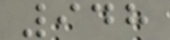948
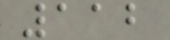112
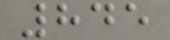845
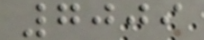7009
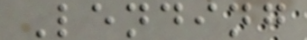Lending
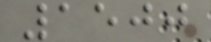1500
